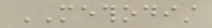METHODIST
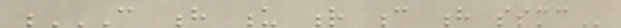C H U R C H SSMC
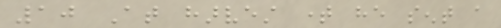10 At harvest time he sent a
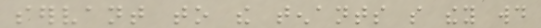servant to the tenants so they would
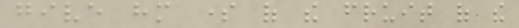give him some of the fruit of the
